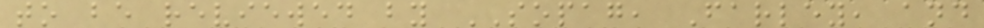to be reviewed by SOPAG, Farley, and
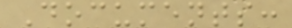Documents:
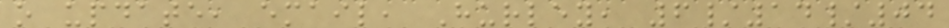o update, email, Hurley, 6/14/04
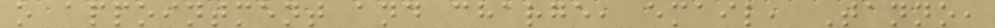o appointment and charge, email, Tanno,
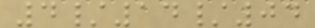4/14/04
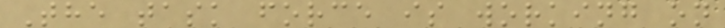The task force is working on
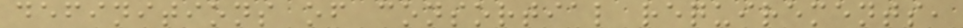definitions of consortial requirements,
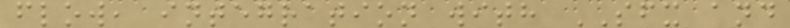flow, integration with SFX and
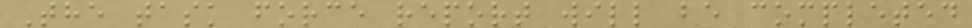The task force report will be completed
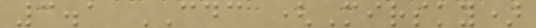3.1 CDC (Mirsky)
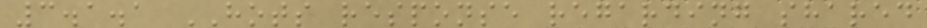3.1.1 HOTS response regarding shared
